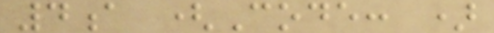4a (Code: )
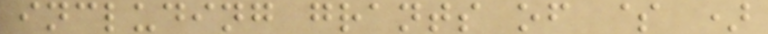including grants of $ )
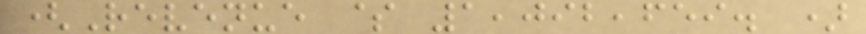(Revenue $ 1,092,659. )
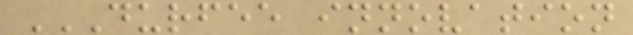DURFEE INNOVATION
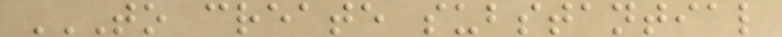TO CREATE SUBSTANTIAL
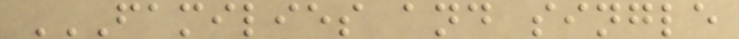FAMILIES AND SINGLE
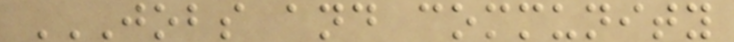JOBS AND COMMUNITY
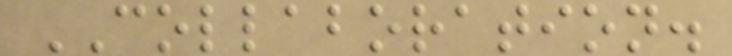COLLABORATION.
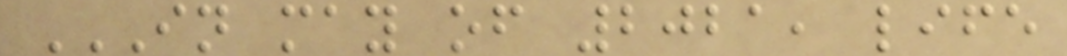IN MAY OF 2021, LIFE
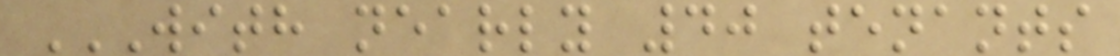WITH NEARLY 40 TENANTS
